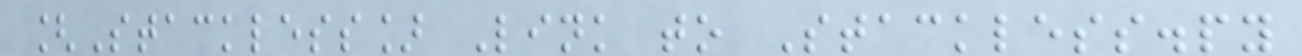[Stackless] Link to Stackless.py
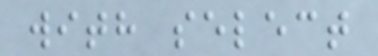with select
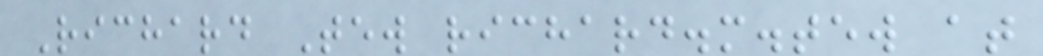Richard Tew richard.m.tew at
